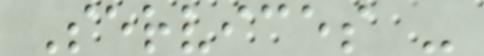Services -
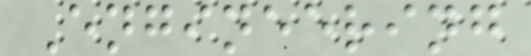Engineering
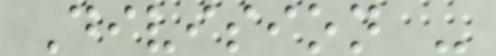Division -
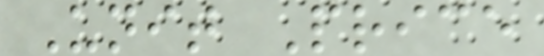Unit Price
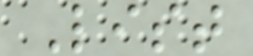List
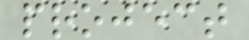project
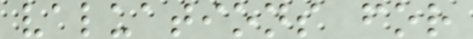valuations for
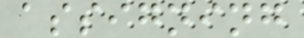assigning
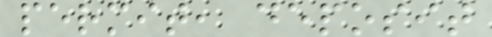permit, deposit
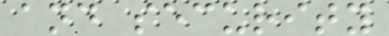and security
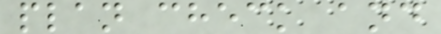plan check and
